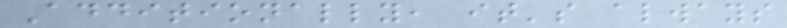Additionally, it's always
